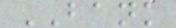BANK
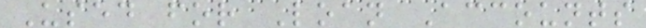Used for Loan Accounts
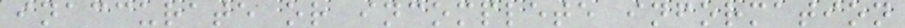inaccurate or incomplete information
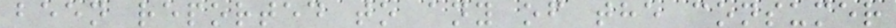been reported to any of the consumer
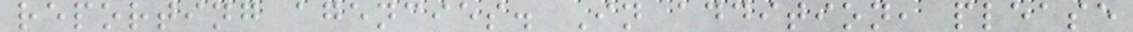reporting agencies. In addition, please
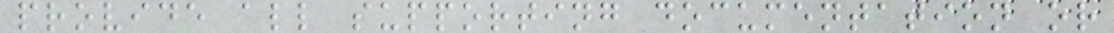provide all supporting documentation or
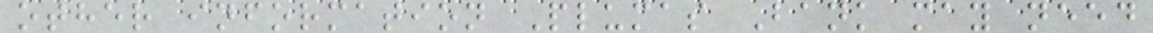other information Plumas Bank may need
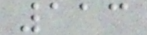113
